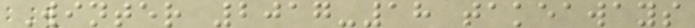Winter 2017-18 takeaways
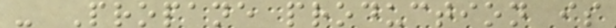- Propane production is
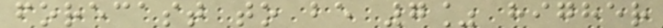forecast to be 7% higher
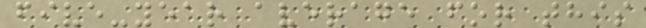five-year average for this
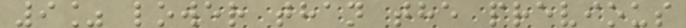9% lower than the previous
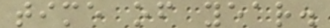time of year.
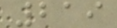219
